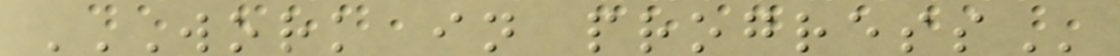WORK IN PROGRESS
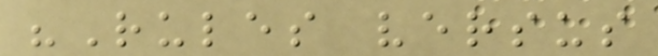"Rules versus
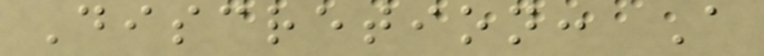Discretion: A
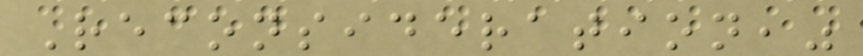Reconsideration,"
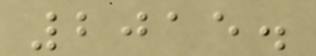2015.
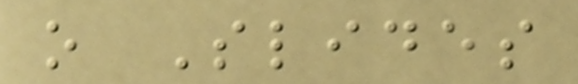o Slides
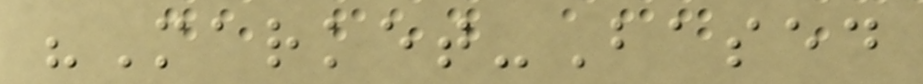"Market-Based
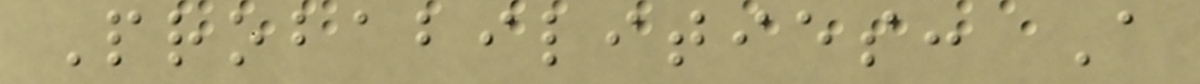Probabilities: A
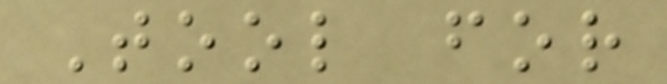Tool for
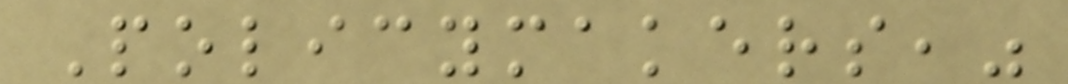Policymakers,"
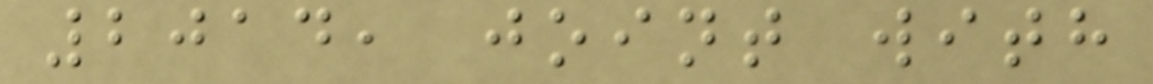2014, joint with
